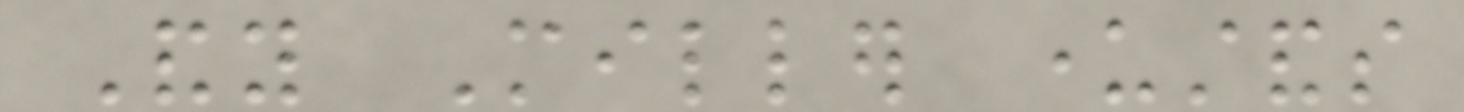Andy Miller understands
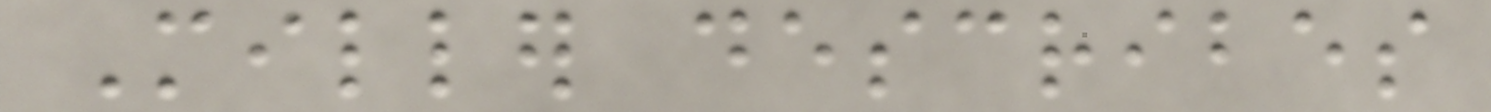Miller describes
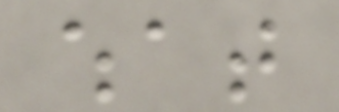what
